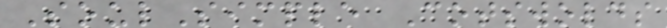SoulSimple Cotswolds
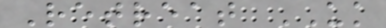Retreat UK
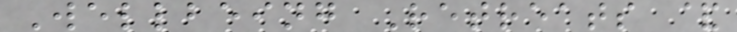Wellbeing Retreats &
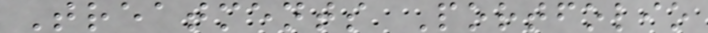Treatments Portfolio
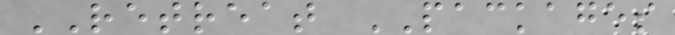RETREAT PACKAGES
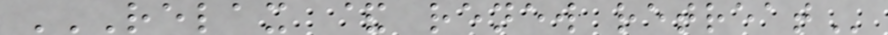RELAX & RENEW RETREAT
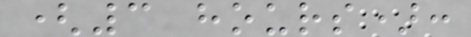(3 hours):
